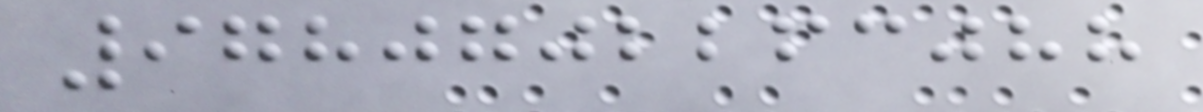9780702263088
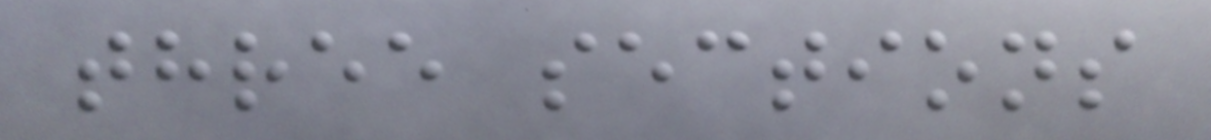three sections
